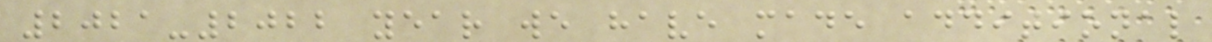2021-2022 year we have made additional
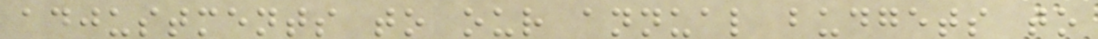adjustments to our annual budgets to
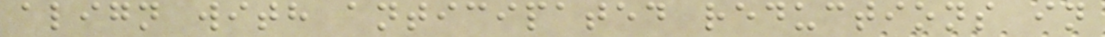align with anticipated reductions in
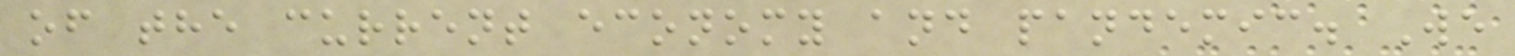of the current economy and pandemic. We
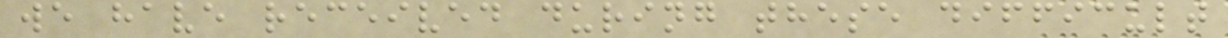we have received during these difficult
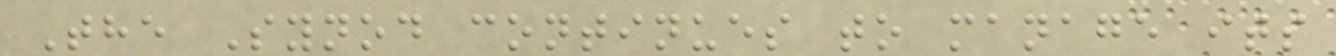The Synod continues to manage its
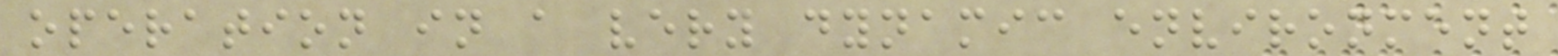operation in a very dynamic environment
